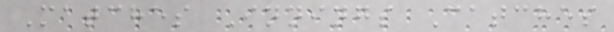Matches Innings Catches
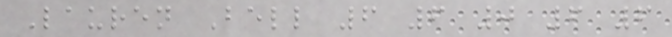Lauren Bell 6 6 0 6 6
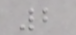2
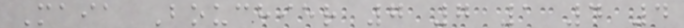Maia Bouchier 7 7 1 4 4
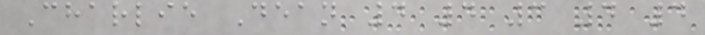Charlie Dean 4 4 3 4 4
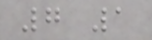7 1
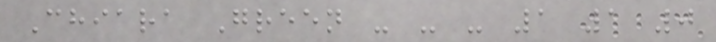Chiara Green - - - 1 1 0
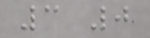3 0
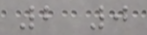2 0
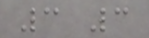3 3
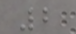2
